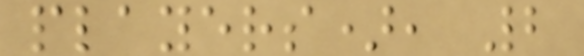players), 2
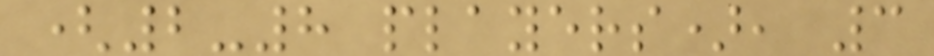(2-8 players), 3
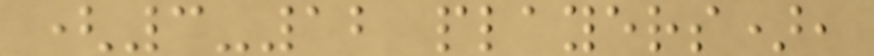(3-12 players),
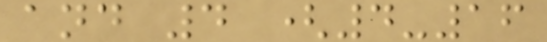and 4 (4-16
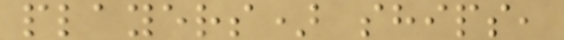players) ships,
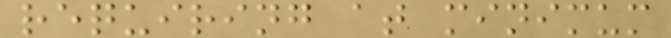requiring at minimum
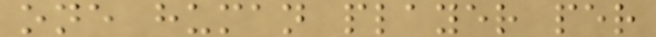one human player per
